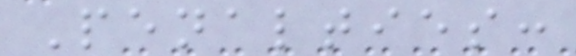Penalties:
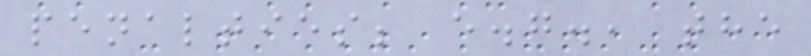penalties; e.g., the
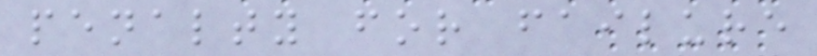penalty for failure
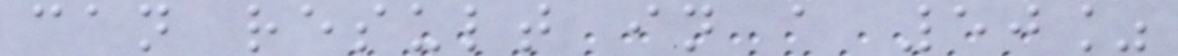can result in a 50%
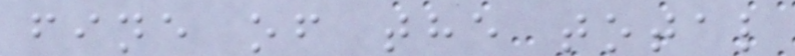fine of the total
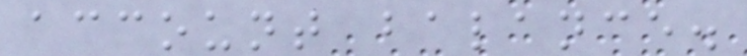account balance.
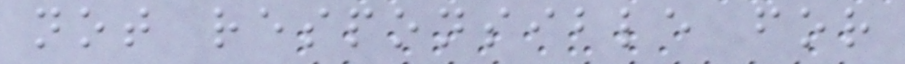not responsible for
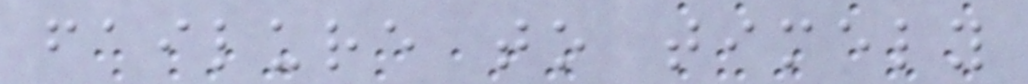failure to timely
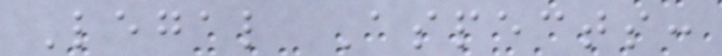Legal Aspects:
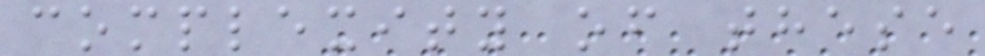complexity of these
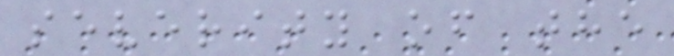severity of the
